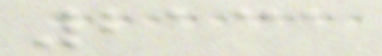2131
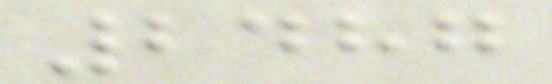2487
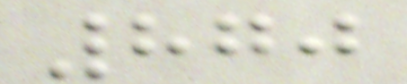870
